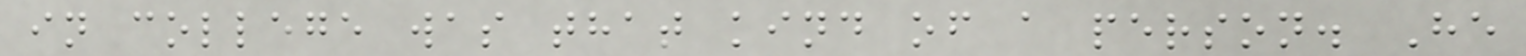in college was that kind of a person. He
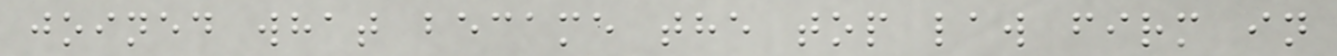joined what became the top law firm in
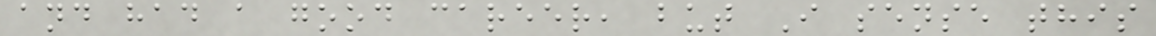and had a good career, but I sense this
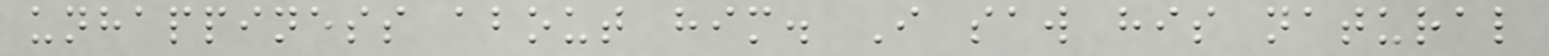unhappiness about him. I saw his natural
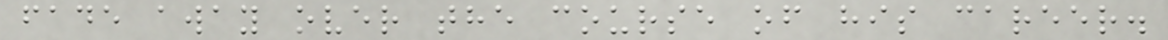fade away over the course of his career.
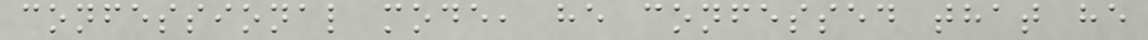confessional mode, he confessed that he
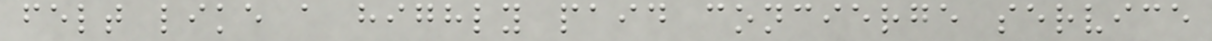felt like a highly paid concierge service
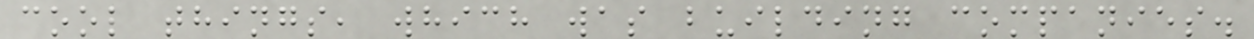cool things, which was building companies.
